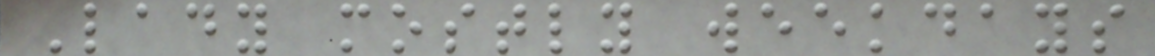Lady mostly weekdays
